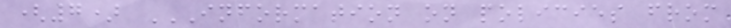(7) INFORMATION ON POLICIES FROM
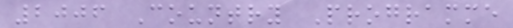2006 Country Programme
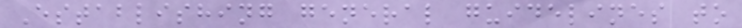Establishing general guidelines to
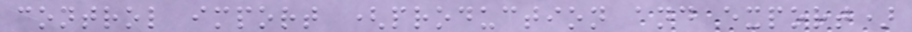control import (production and export)
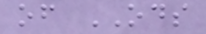of ODS
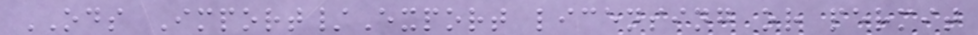ODS Import/Export licensing or permit
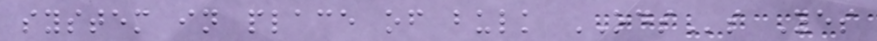system in place of bulk ODSs Yes
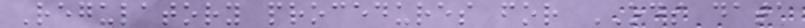Regulatory procedures for ODS data
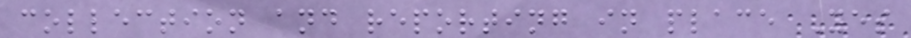collection and reporting in place Yes
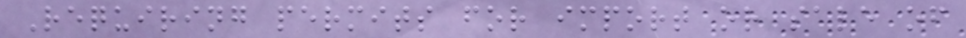Requiring permits for import or sale of
